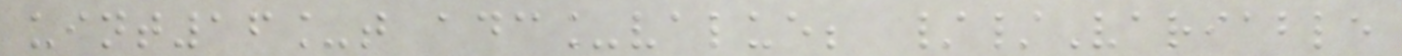uint16_t adc_value; //Variable
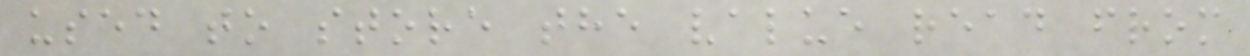used to store the value read from
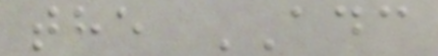the ADC
